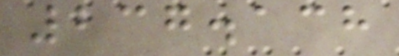237.138
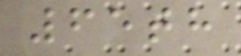65th
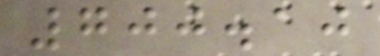700.10
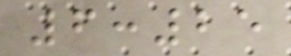6:25
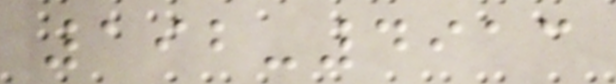192-4913
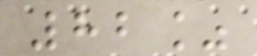82%
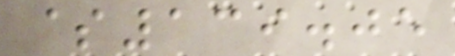$139.05
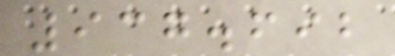937.692
